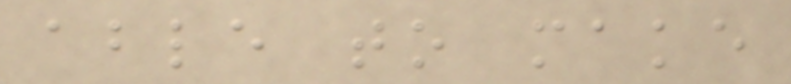able to make
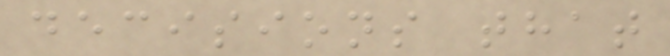decisions that
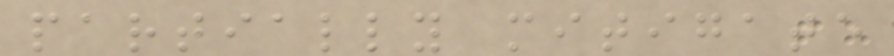partially mitigate
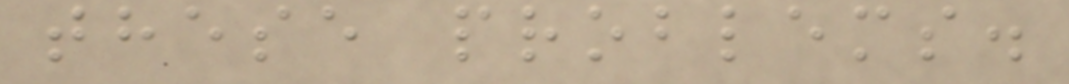these problems.
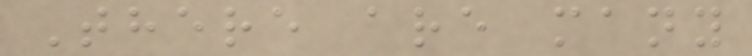There are many
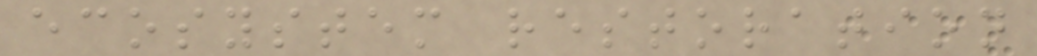ecosystem restoration
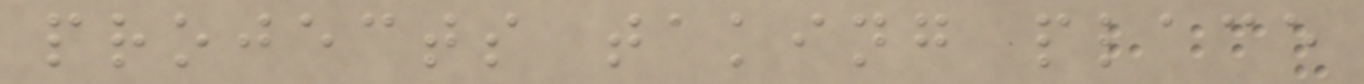projects taking place
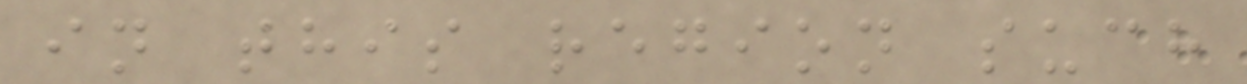in this region such
